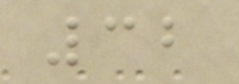32
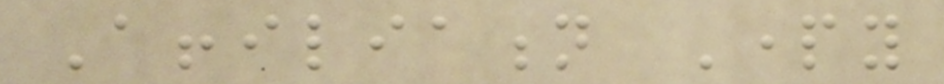Affiliation Party
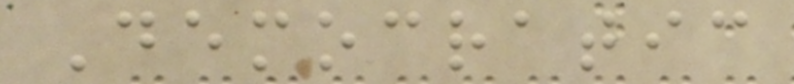Democratic
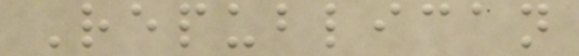Republican
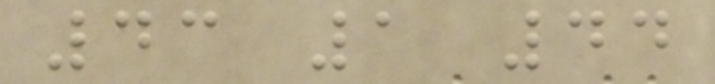43 1 44
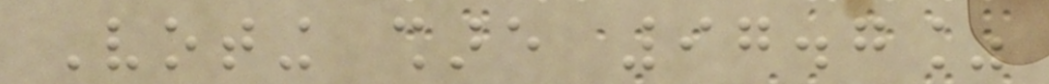Voting share 97.7%
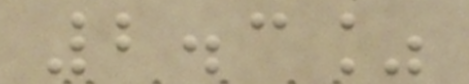2.3%
